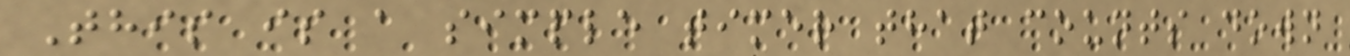This is a simple timer that counts down
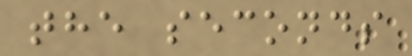the seconds
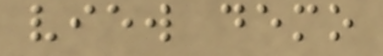view demo
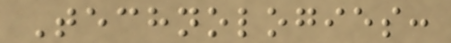Technologies:
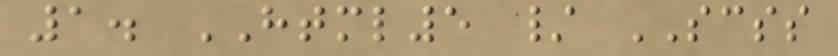1. HTML5 / SCSS
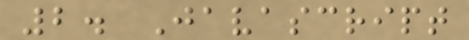2. Javascript
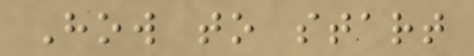How to start
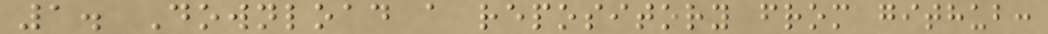1. Download a repository from github:
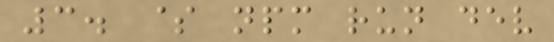3. $ npm run dev
